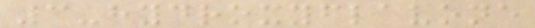3-hydroxyflavone
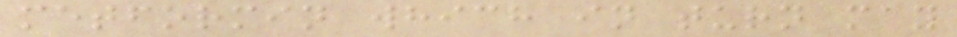metformin which in turn may
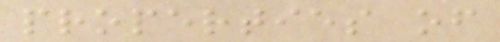properties of
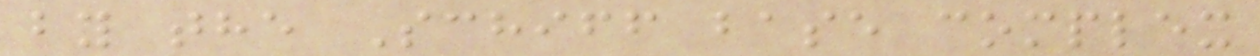by the Schiff base complex
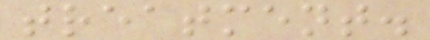treatment.
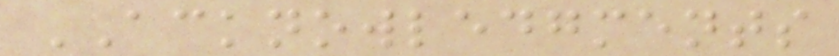ACKNOWLEDGMENTS
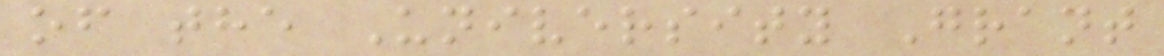of the University Grant
